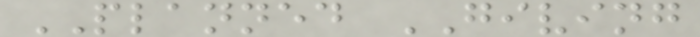PLANNED GIVING
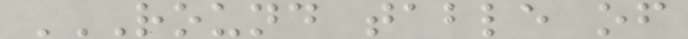ROUND TABLE OF
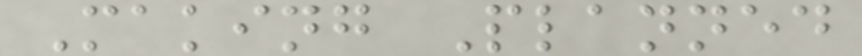Making Planned
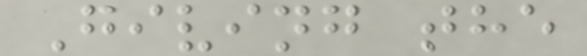Giving the
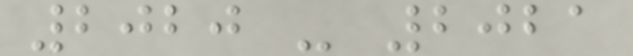2020 - 2021
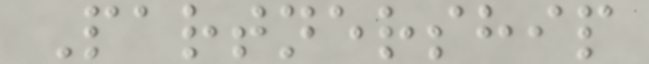Partnership
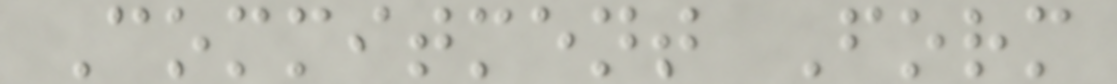Commitment Form
